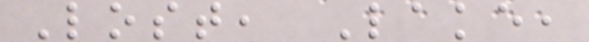Lost, Lake,
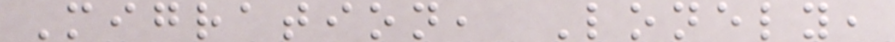Migration, Lonely,
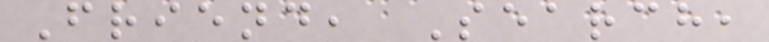Friend, Search,
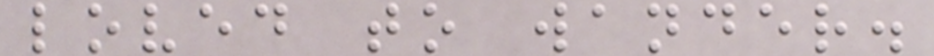loved to wander.
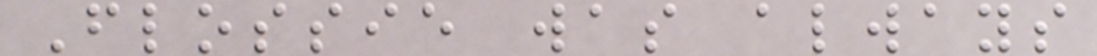Flossie was always
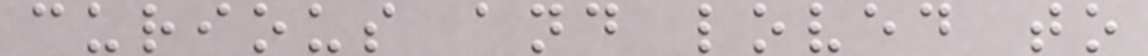curious and loved to
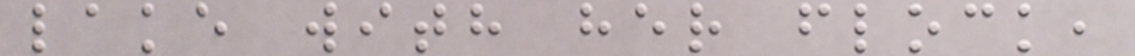lake with her flock,
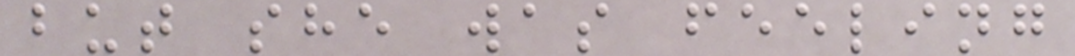but she was feeling
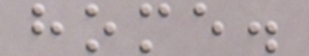home.
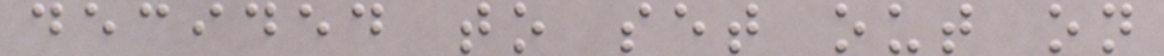decided to set out on
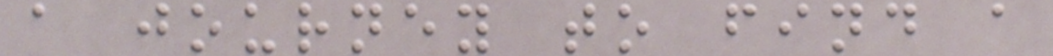a journey to find a
